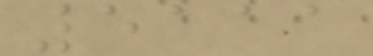5111
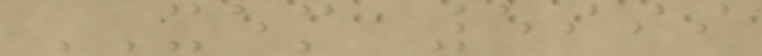XEM 5999
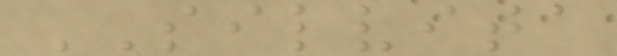SILVITA
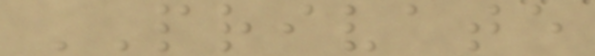PRIVATE
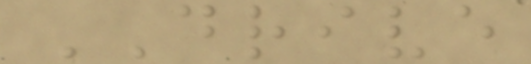DRIVE
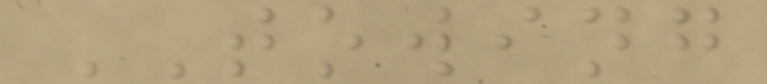TOWING
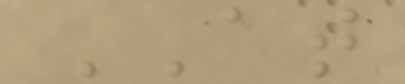AT
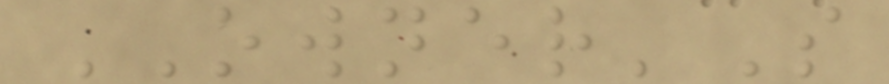OWNER'S
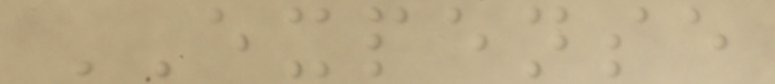EXPENSE
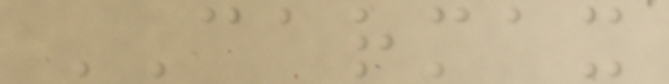CARMAX
